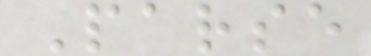Parse
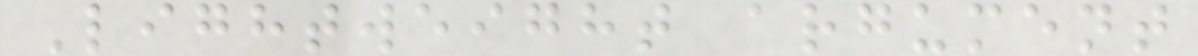Lightweight argument
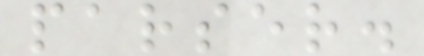parser.
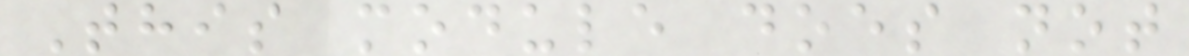This module does not
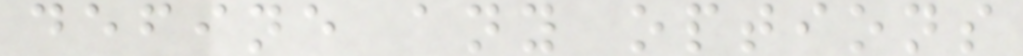define any options
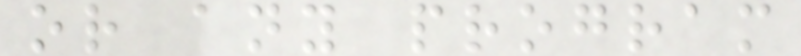or any program
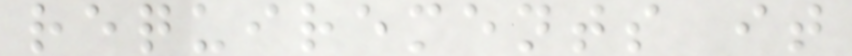requirements it
